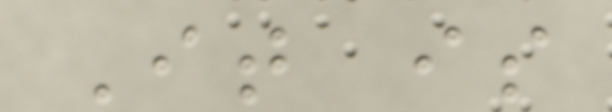It is
